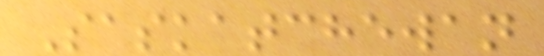Saskatchewan
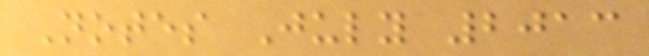Notes July 2013
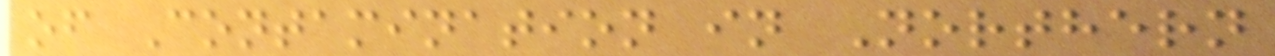of Contamination in Northern
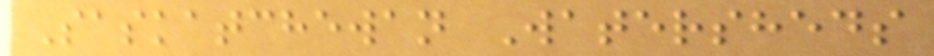Saskatchewan Watersheds
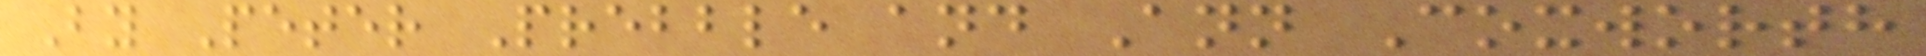By Peter Prebble and Ann Coxworth
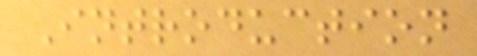Introduction
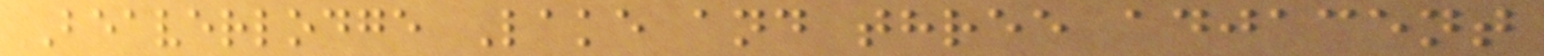Beaverlodge Lake and three adjacent
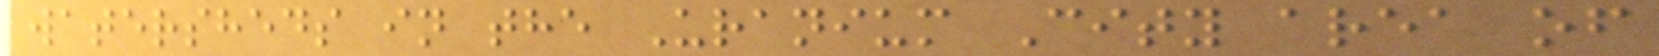watersheds in the Uranium City area of
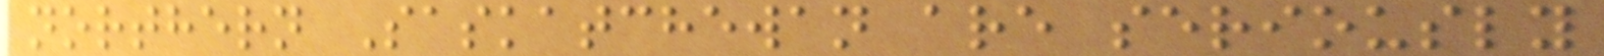northern Saskatchewan are seriously
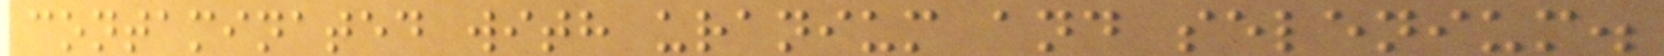contaminated with uranium and selenium.
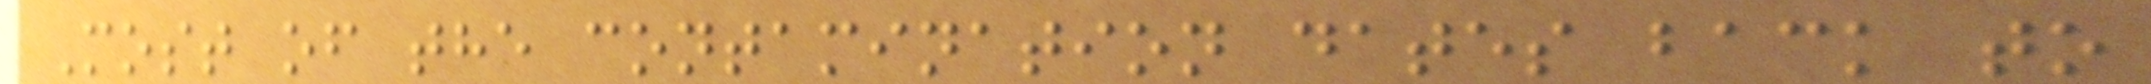Most of the contamination dates back to
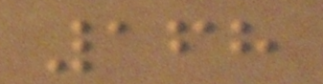168
